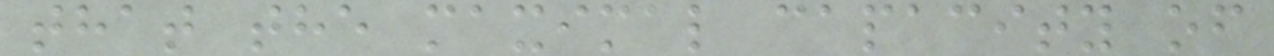that the maximal capacity of
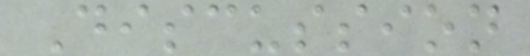Discussion
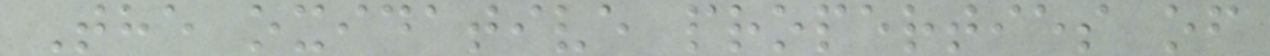The oxidative properties of
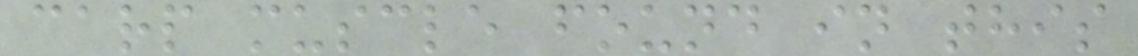carp muscle found in this
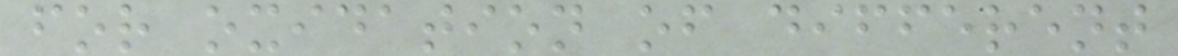for oxidation of different
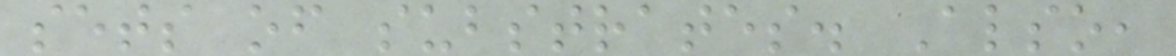sets of substrates. Also,
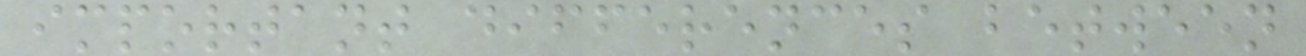important differences between
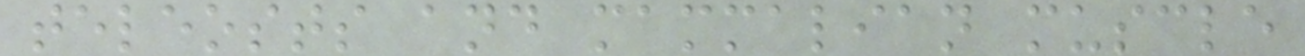teleosts and mammalian muscle
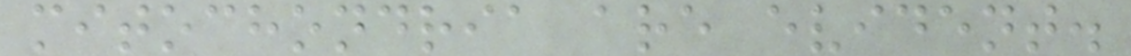mitochondria are evident.
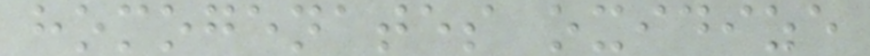homogenates oxidize
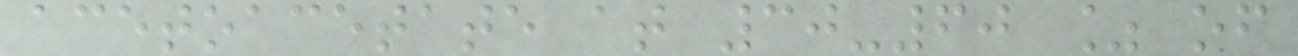acetoacetate at 30-60 % of
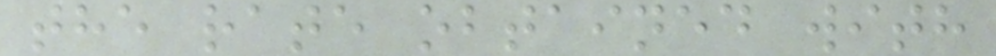the rate obtained with
